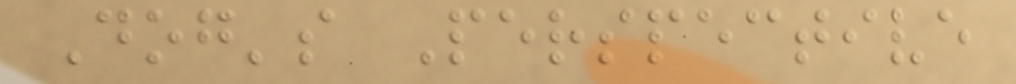Dog's Perspective
